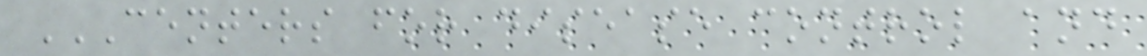CENTERS FOR DISEASE CONTROL AND
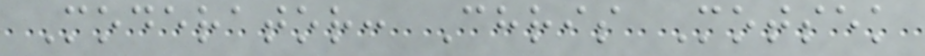Moderator: Chris Motsek
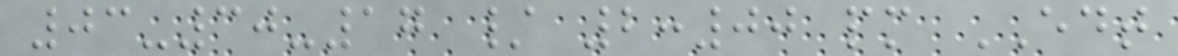03-30-17 / 2:00 pm EDT
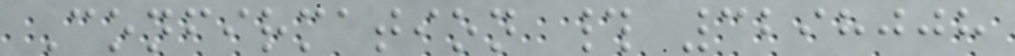Confirmation # 3298008
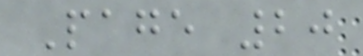Page 20
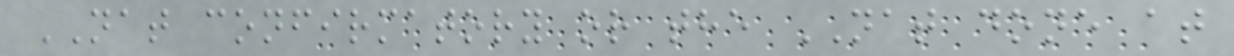NAT confirmatory or the NAT done at
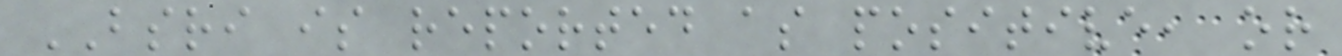BSRI is reported as positive, or
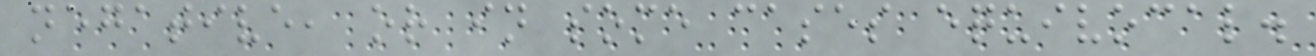negative, or in some cases equivocal.
